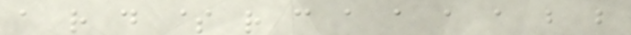a r d $ r c a a a a b b
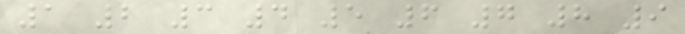1 2 3 4 5 6 7 8 9
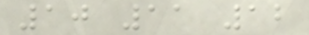10 11 12
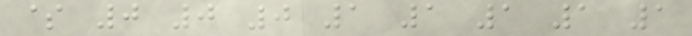$ 0 0 0 1 1 1 1 1
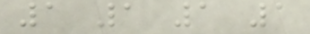1 1 1 1
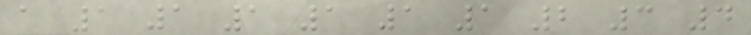a 1 1 1 1 1 1 2 3 4
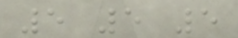5 5 5
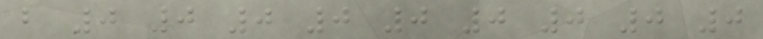b 0 0 0 0 0 0 0 0 0
